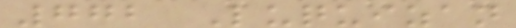772 Luquizan
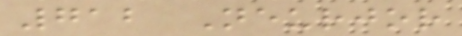712 Neurjor
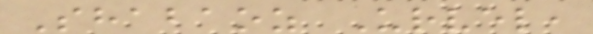Shabaoz Urvel,
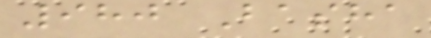980 Basha
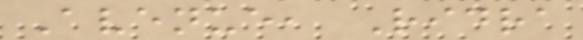Avenue, Ridra
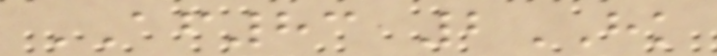AF83 2HK
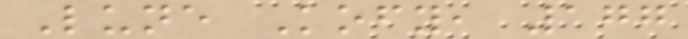Lune Kofy, 177
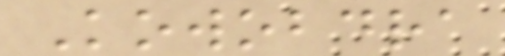Kowobdra
